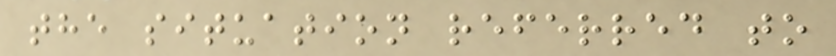the situation referred to
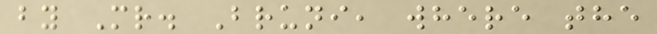by Mr. Bruni, where the
